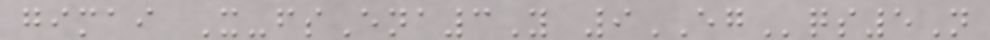gimai X-fsEna3Y 9EGqs5N
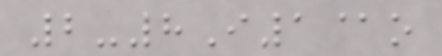2-8I1@o
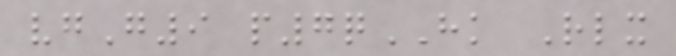vgG9 p7qHK Rlx
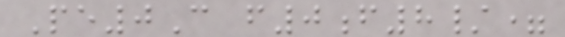Pe0C f0f8/=
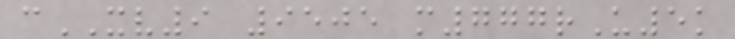cXV9 9505 m777rU5k
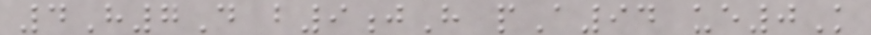4H7D b9jH pA94 ue0K
